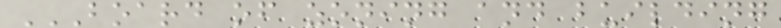BOARD OF ZONING AND BUILDING
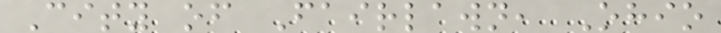City of Fairlawn, Ohio
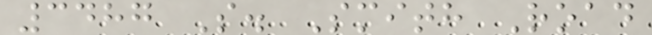3487 S. Smith Road
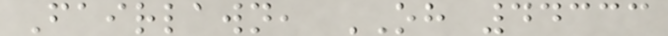Fairlawn, OH 44333
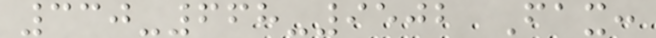330-668-9502 Fax:
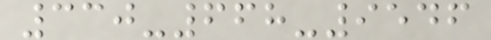330-668-9546
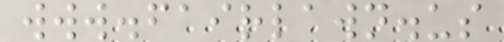www.fairlawn.us
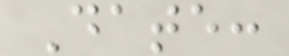Date:
